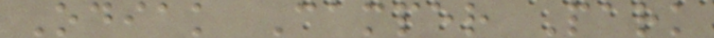Odiak Camper Park
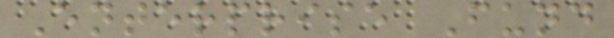Enterprise Fund
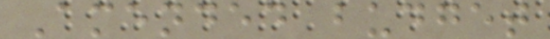Amended budget
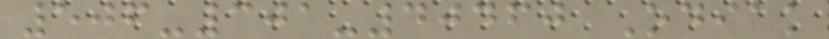506-301-40460 Odiak
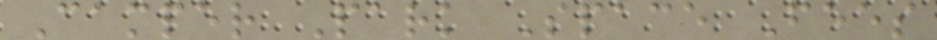Camper Park Space Fees
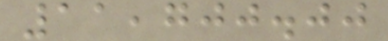11,700.00
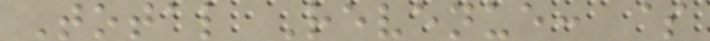Total Revenue: $
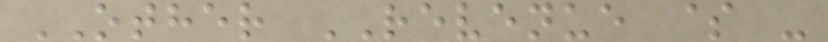OTHER REVENUE $ -
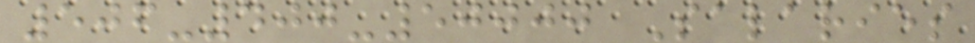506-400-50000 Salaries
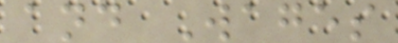and Wages
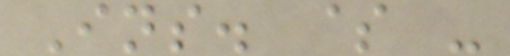Ins. $ -
